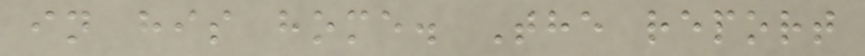in his home. The report
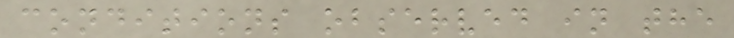conditions observed in the
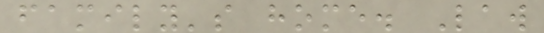family's home. Law
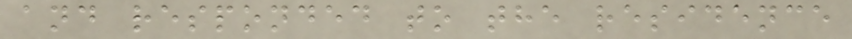and responded to the residence
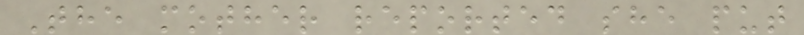The mother reported she put
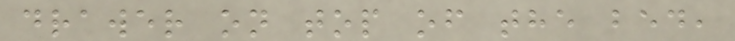drawer on top of the bed,
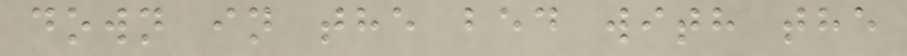down in the bed with the
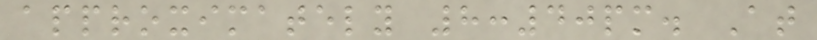approximately 8:40pm. At
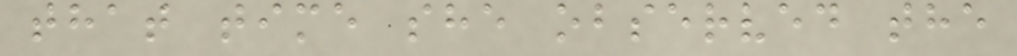that time she observed the
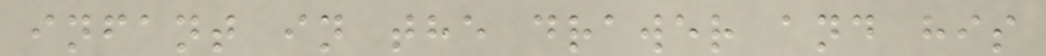infant in the drawer and his
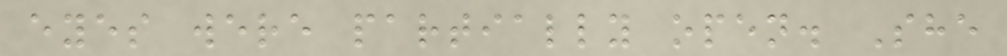eyes were partially open. She
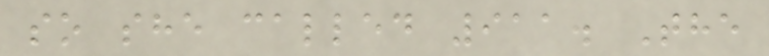so she called 911. The
